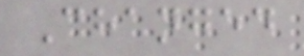Changed
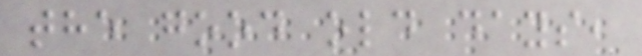the good old days,
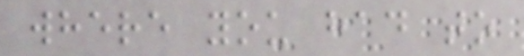where you had to
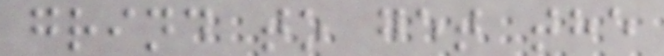grind to get the
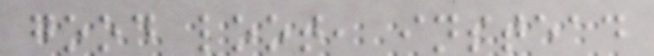good loot, instead
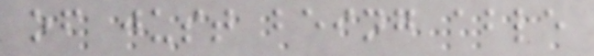of just being able
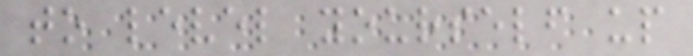to level yourself up
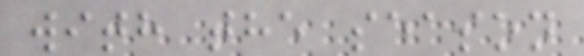with the season
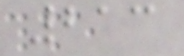213
